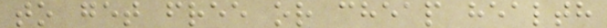to get free or cheap health
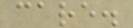care.
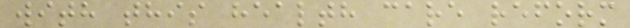with this health care reform
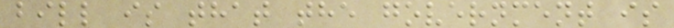bill is that the government is
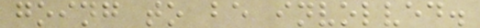going to be involved.
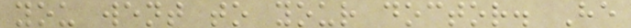you went to your doctor. He
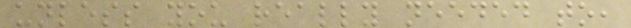unless you really needed to,
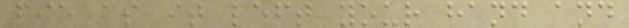pie as it left your hand and
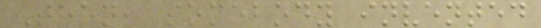Then, somebody invented
